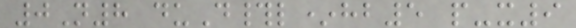0N8 duD#l*hb5 p-x9
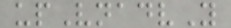upVnadvY
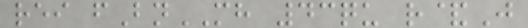rei fBnMH 43qu r&J
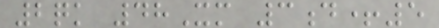2qk 48Xm 3d+5
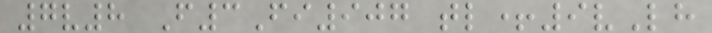7v8 F3Fi907 tl+9vLh
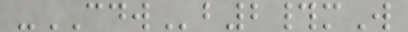-CDWb2#mW
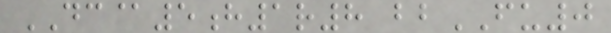DC@5h1r8 bbFU0
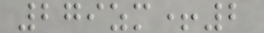279zm+2
